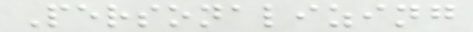Personalizing
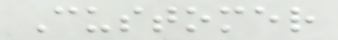Customer
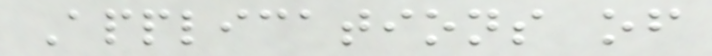Applications of
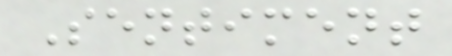Sentiment
